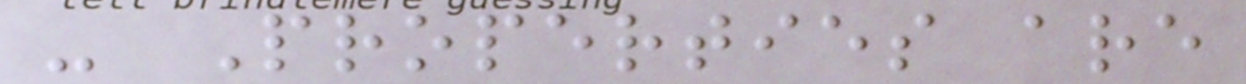- Properties are
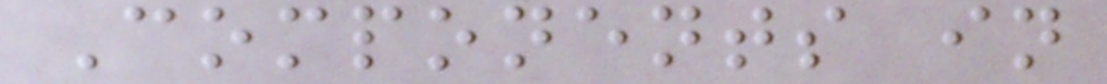Components in
